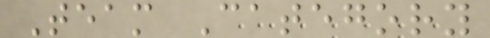Team Category
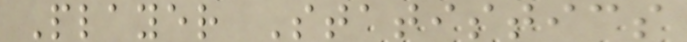Player Statistics
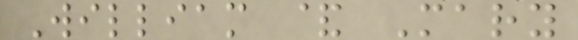William & Mary
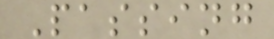Passing
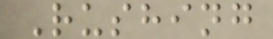Rushing
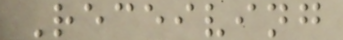Receiving
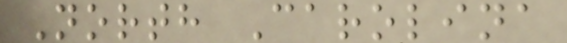North Carolina
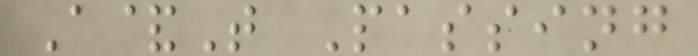A&T Passing
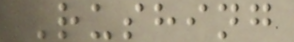Rushing
